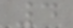4
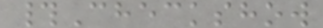#Checkshow
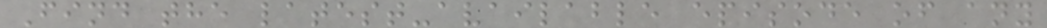Find the latest-available episode of any
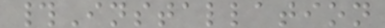#Installation
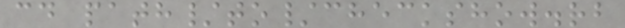cd path/to/checkshow.rb
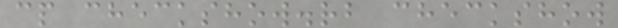cp checkshow.rb checkshow
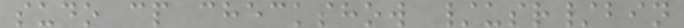sudo cp checkshow /usr/bin
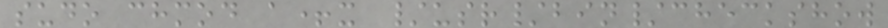sudo chmod a+x /usr/bin/checkshow
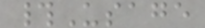#Usage
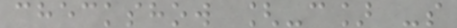checkshow [-c] -s
